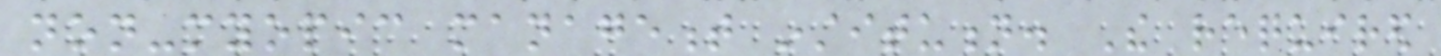non-myopic management institution. The required
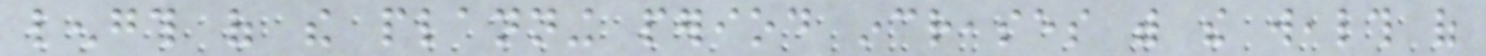length of the planning period increases with the wealth of
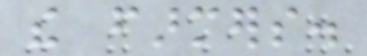the farmers.
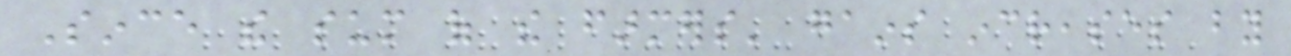Since the sum of the farmers' gains increases by
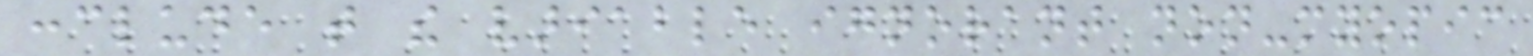conclude that the variable ignorant non-myopic
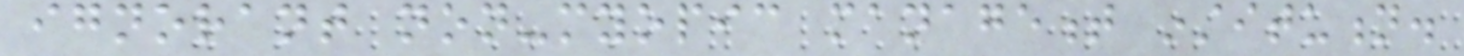ignorant non-myopic management institution.
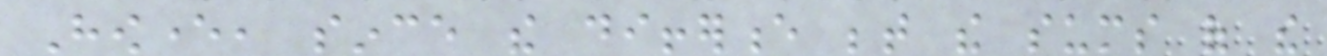However, since the difference between the sums of the
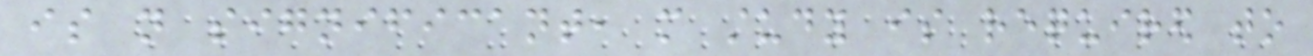is not significant, more study is required to
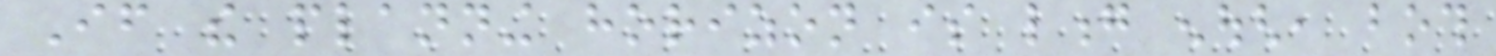If the planning horizon is long enough, both
